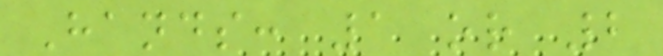Hands: 1 or 2
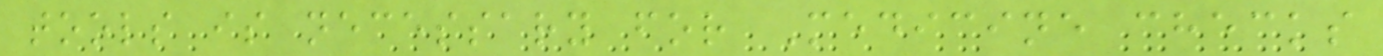tools is necessary for Medicine checks
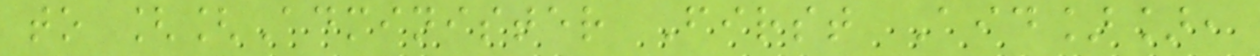to [[Administer First Aid]],
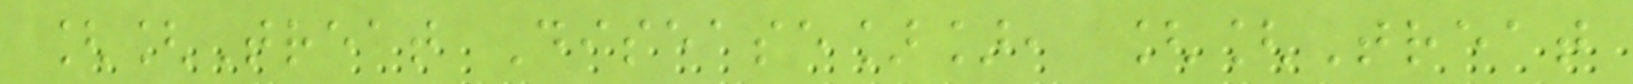[[Treat Disease]], [[Treat
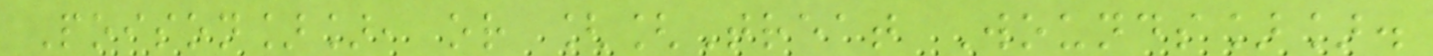Poison]], or [[Treat Wounds]].
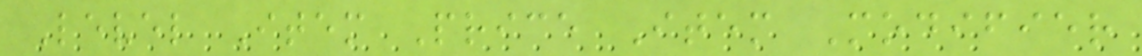Level Item Price Item Modifier
